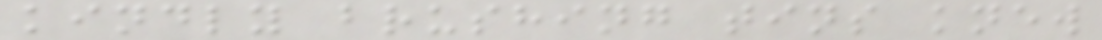kindly brushing tins knew
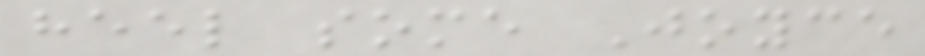heel some Joyce
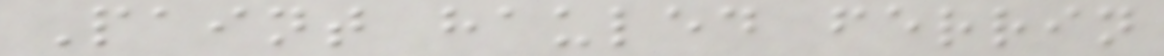Paint hauled ferrin
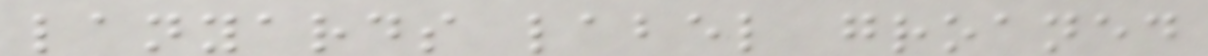lanyards label groaned
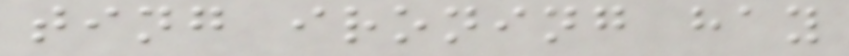ting ironing hay
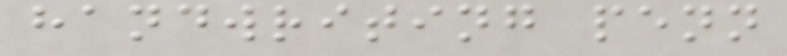handwriting penn
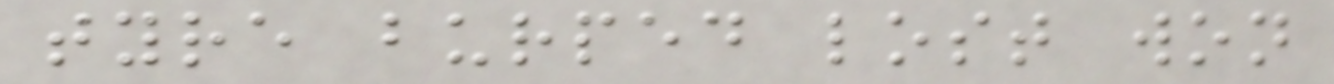tyre burped lost won
